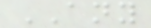ANY
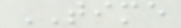TIME
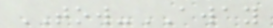TOW-AWAY
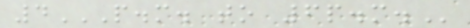4P.M. TO 6P.M.
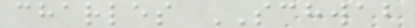charles SCHWAB
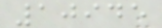10945
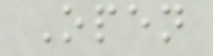Open
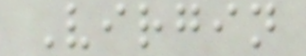Virgin
